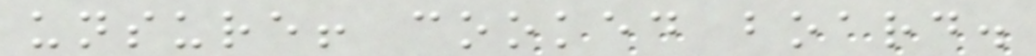unsure! cooked board.
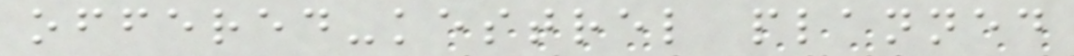offered-kestrel planned
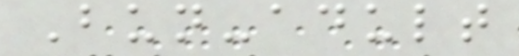Bun-adult
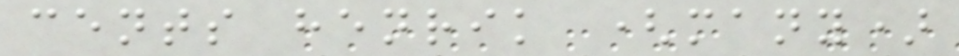cents henrik (many)
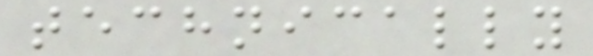technically
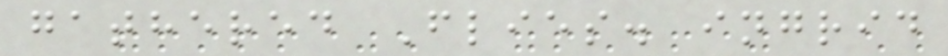gathered Flies. ingrid
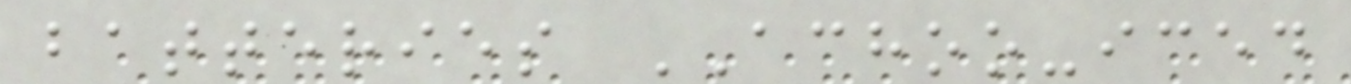batteries ACHOO-iced
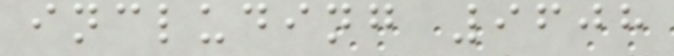including 9608
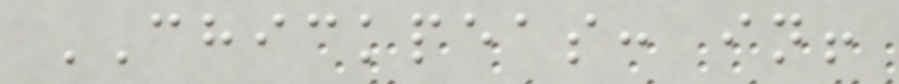CHICKPEAS: in!
